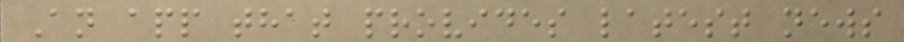An app that provides latest news
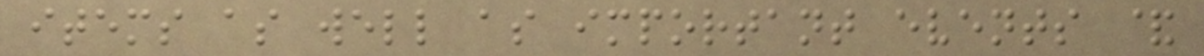items as well as important events &
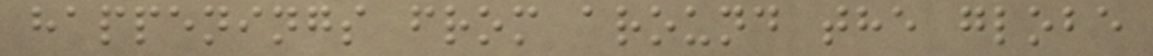happenings from around the globe
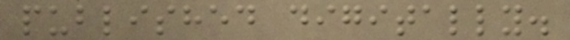published digitally.
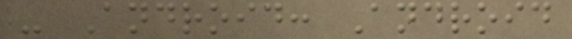- Android: Android
